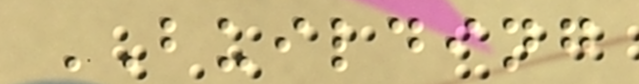BUILDING
